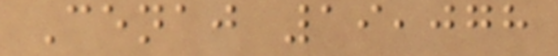Cenaj 19,078
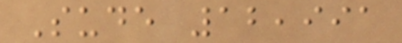Sude 12,991
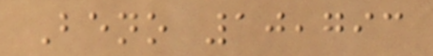Beno 10,793
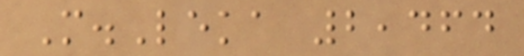M.Leka 2,464
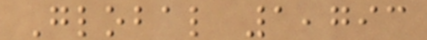Global 1,793
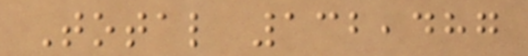Total 132,487
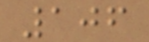106
